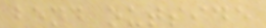bend outside
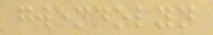gwendolyn
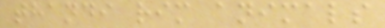thandi rim animals
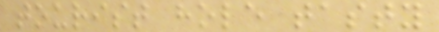tourist hole tasty
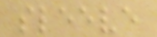sleeve
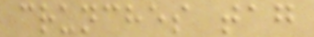crunches tag
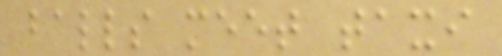balls meet taxi
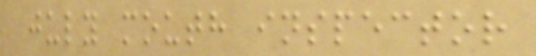july mouth inspector
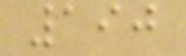190
